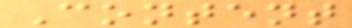Content
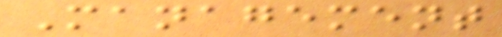Management
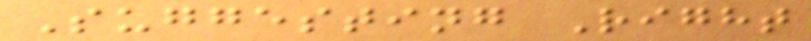Suggesting Right
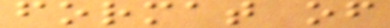format of
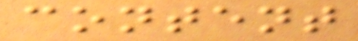content
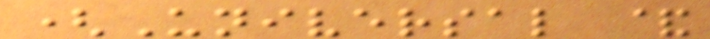(Universal &
